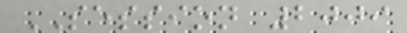SESSION 2009
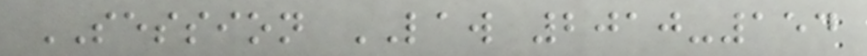SESSION LAW 2010-154
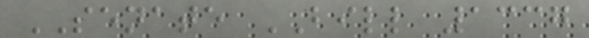SENATE BILL 1337
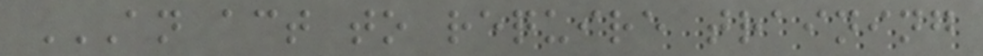AN ACT TO REQUIRE TRAINING
